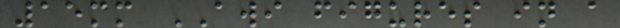15mm AWI figures in a
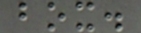box.
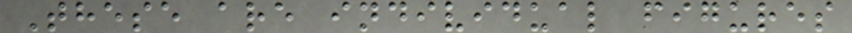These are individual figures
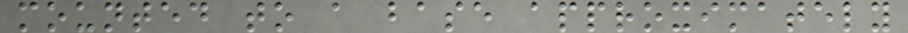mounted to a base approximately
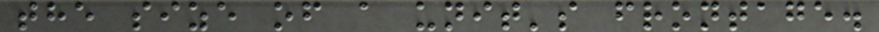the size of a unit's frontage.
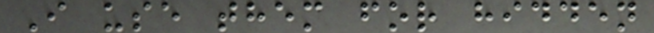I use them for hidden
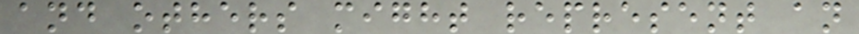and others might represent an
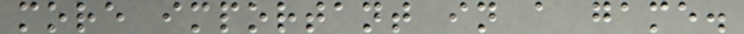more important in a game.
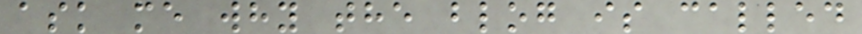ask me why the blog is called
